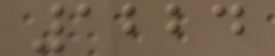1224
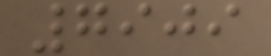7909
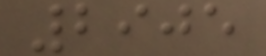2905
